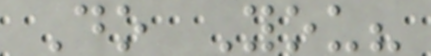Do You?
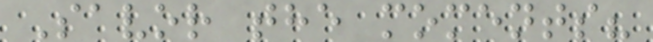Savor the moments?
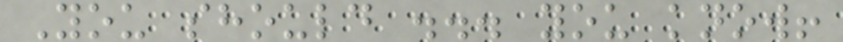You should ... you know!
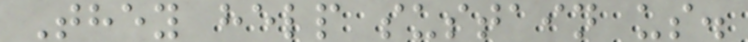They help sustain us.
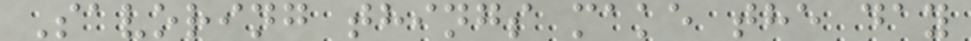Savoring things make the day
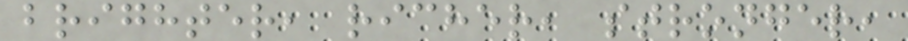brighter, richer, stronger,
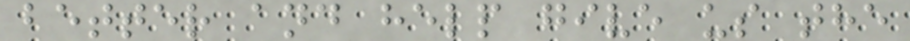better and help give us the
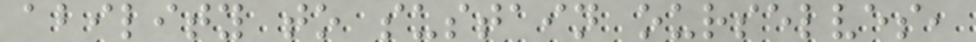ability to sustain ourselves,
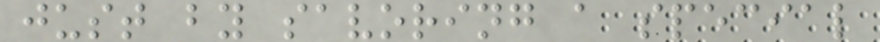just by savoring a special
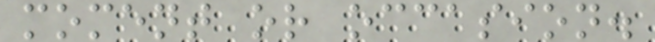moment or occasion.
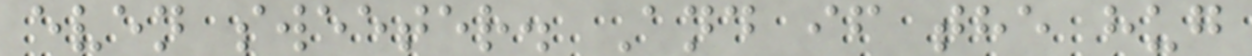even sweeter. And if the hug
